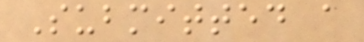Submitted a
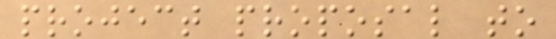project proposal to
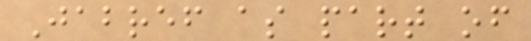Jabref as part of
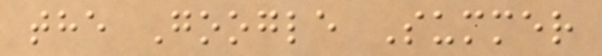the Google Summer
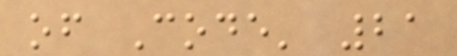of Code' 21
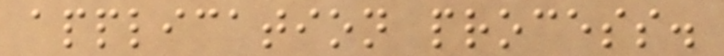application process.
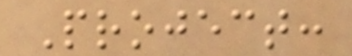Project:
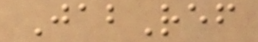JabRef
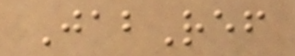JabRef
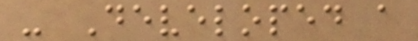- Developed a
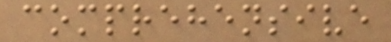comprehensive
